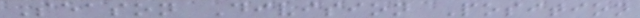Season Division Position
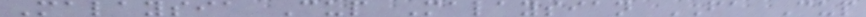Malaysia Cup Malaysian FA Cup
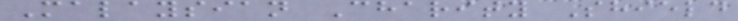Malaysian Charity Shield
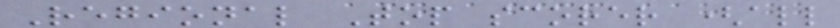Regional Top scorer (all
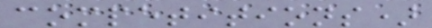competitions)
